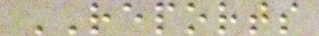REPORTS
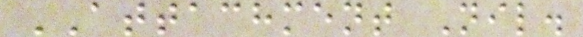ATTACHMENT Nil.
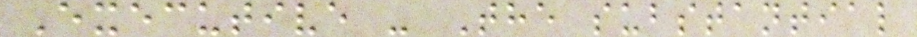Executive - The substantial
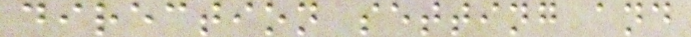direction setting and
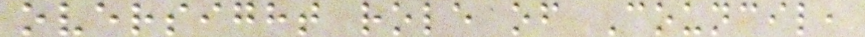oversight role of Council,
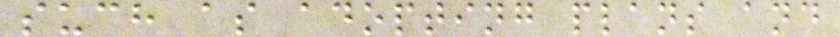such as adopting plans and
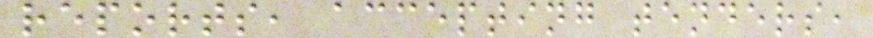reports, accepting tenders,
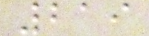219
